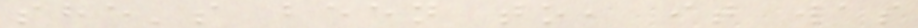she's been to, it was
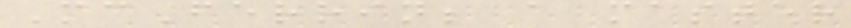McFerrin; a master
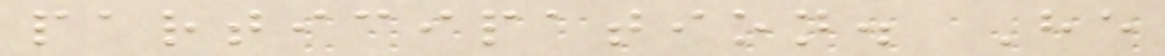participation. He
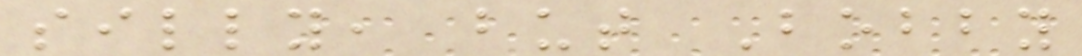silly, but Bobby
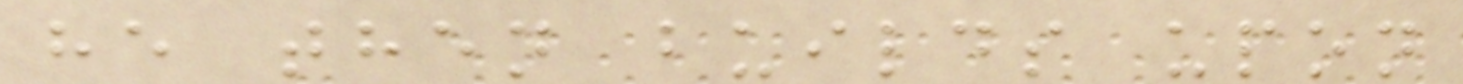he then builds upon
